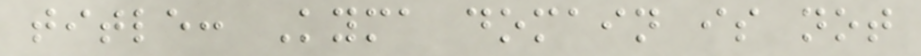title: Kyma domain is not
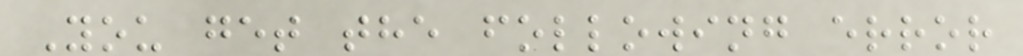You get the following error
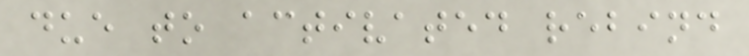due to activated rebind
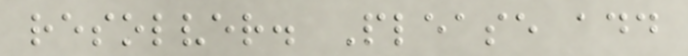resolver. Please add
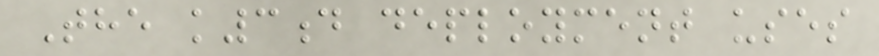The k3d deployment uses
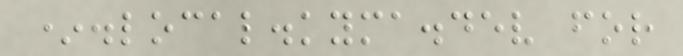*.local.kyma.dev for
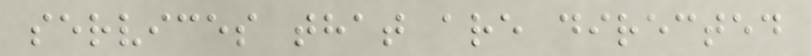services that are directed
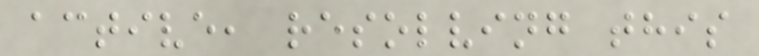active, resolving this
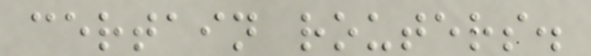certain routers.
